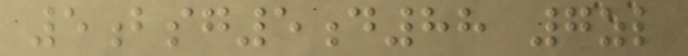5bsg5d88 7zl
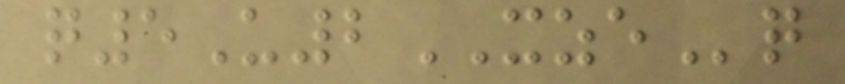q5U2XZEq
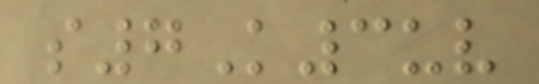s7K3uv
